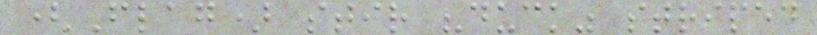(Flag) stir "duck" striped
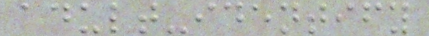adult-identify
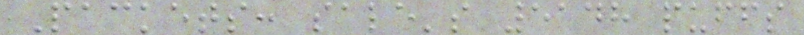Packets: sale's 5148 puffs
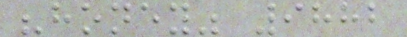"honey" 9882
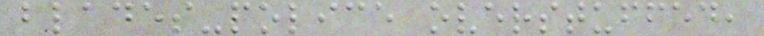blades-police overstuffed,
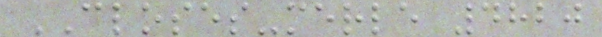CLOSES-merle 4820
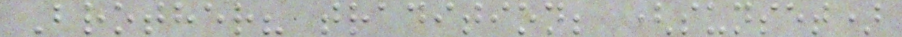Brother? tradition; (sunset)
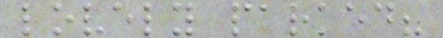lovely parked?
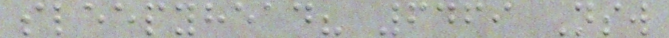sleepyhead? 6469 Nsw
